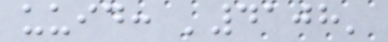uuid: '4108'
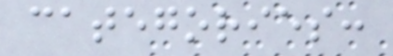categories:
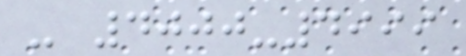- 4000-4999
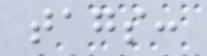tags:
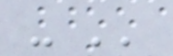- ''
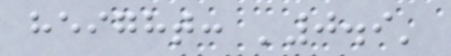height: '0.9'
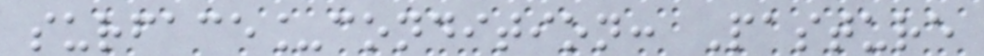surface_condition: Pasture
